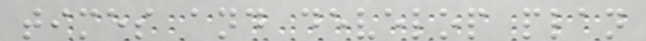times and develop plan
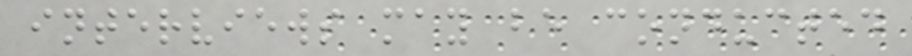interviews may be conducted
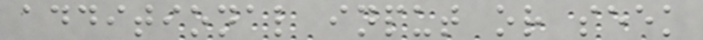additional input or seek
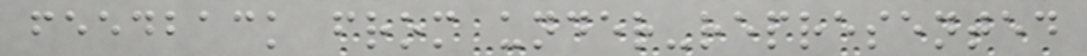feedback from under-represented
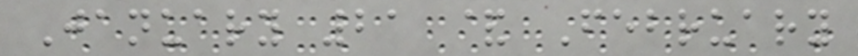January 21 & February
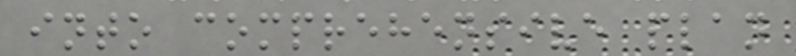into comprehensive plan
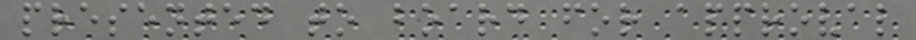presented to board for approval
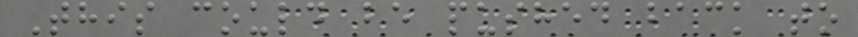This could be pushed back to
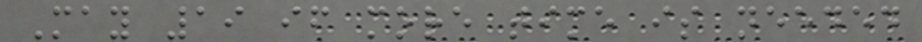May 19 if more time is needed
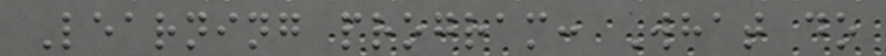Learning program: What do
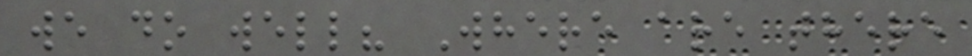we do well? Where are there
